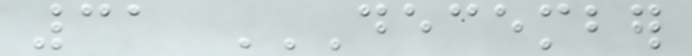31 DECEMBER
